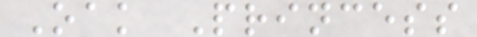Oak Princess
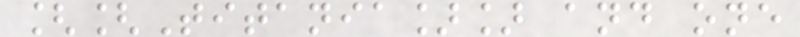[[Titania]] and one
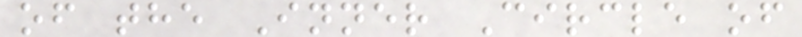of the Inner Circle of
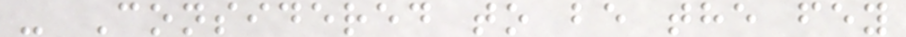- Considered to be the fey
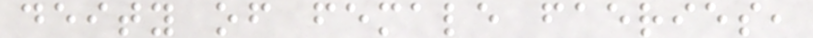deity of female faeries,
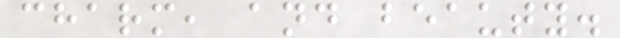charm, and beauty.
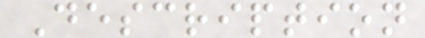Description
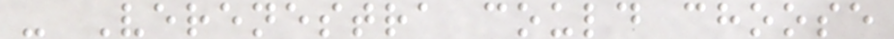- Verenestra could choose
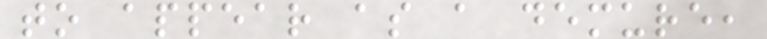to appear as a demure,
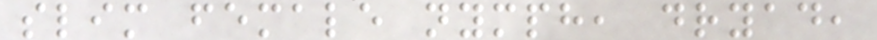slim female nymph, dryad,
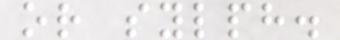or sylph.
